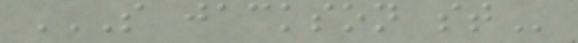S JACKSON ST
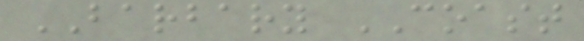BARBARY COAST
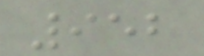952
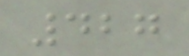427
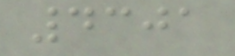4301
